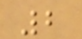2
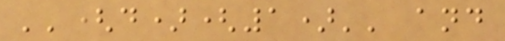''(d)(1)'' and
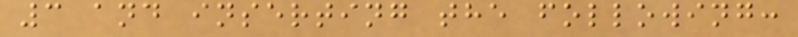3 and inserting the following:
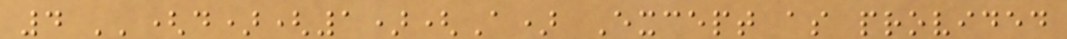4 ''(d)(1)(A) Except as provided
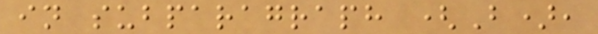in subparagraph (B),
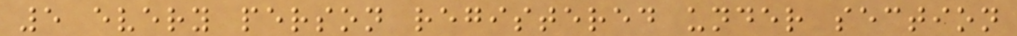5 every person registered under section
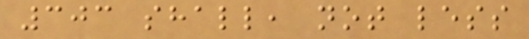303 shall, not less
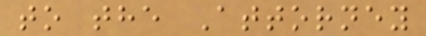to the Attorney
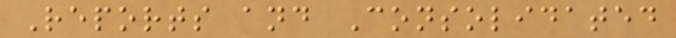Reports and Consolidated
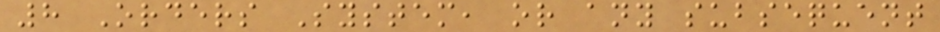8 Orders System, or any subsequent
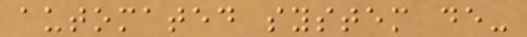automated system de-
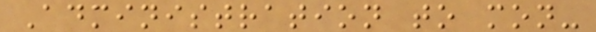Administration to mon-
